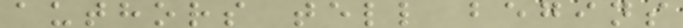authors tell begins
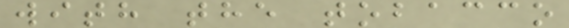with the tobacco
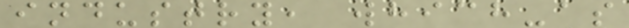industry, which-as
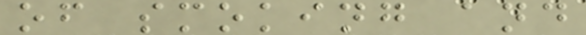of smoking and
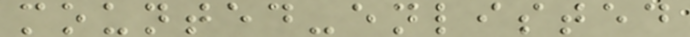mounted-enlisted
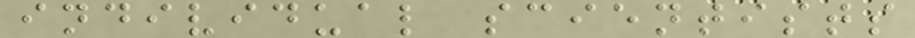individual scientists
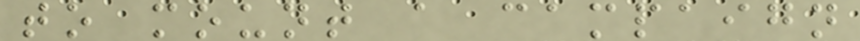to mount a campaign
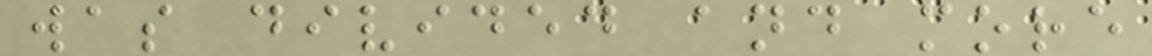was divided and more
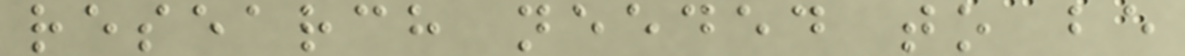research needed to be
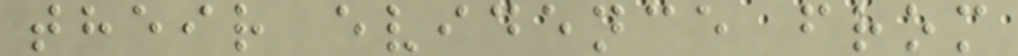their evidence from
